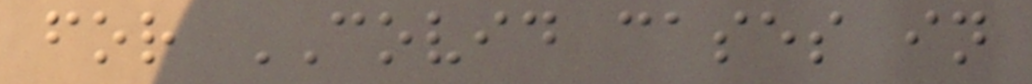for COVID cases in
